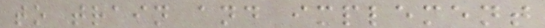to train and implement
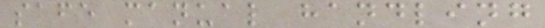safe manual handling
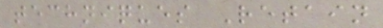techniques Retain
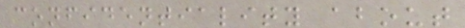confidentiality about
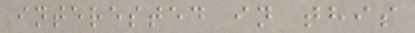interested in this
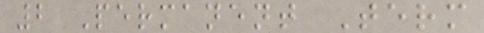2 Permanent Term
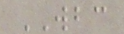WBC
